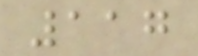117
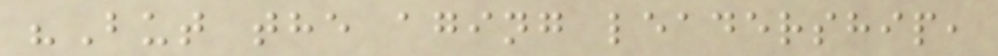"But the aging leadership,
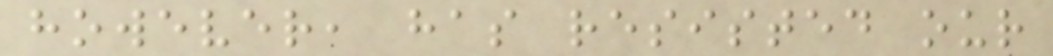however, has resisted our
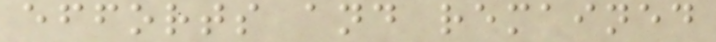efforts and remained
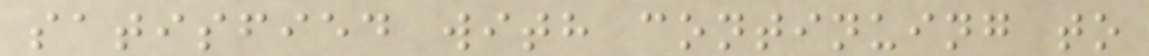satisfied with continuing to
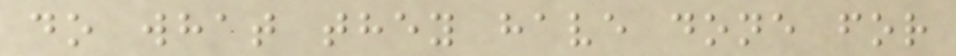do what they have done for
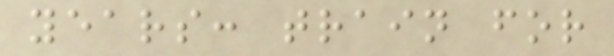years: train for
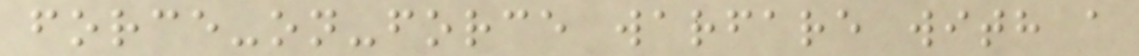force-on-force warfare with a
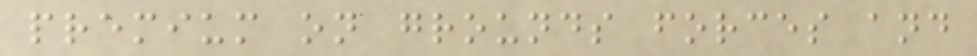premium on grounds forces and
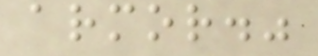armor."
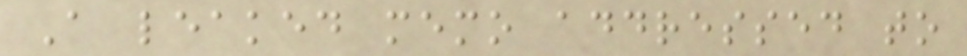A leaked memo addressed to
